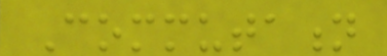Commutation
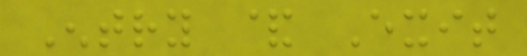Entry & Exit
